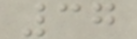37
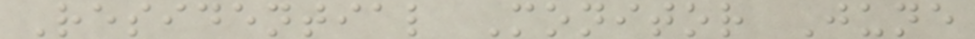Residential Monitor June
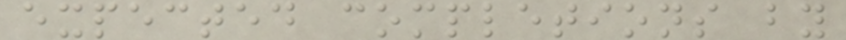expected completions by
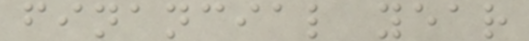financial year
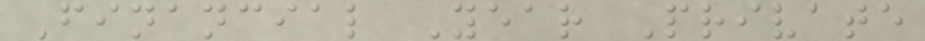Financial Year Private
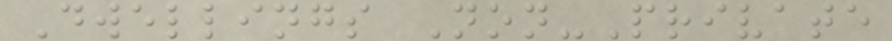Dwellings Non-Private
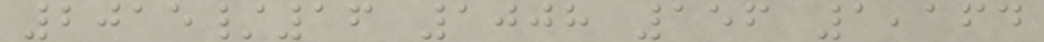2015/16 1008 156 1,164
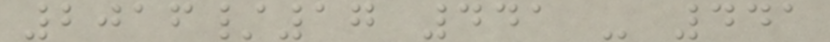2016/17 441 - 441
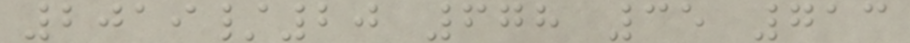2019/20 678 35 713
